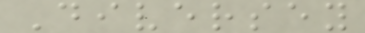Diversey
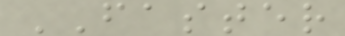FASTER
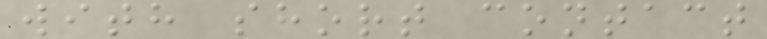with short contact
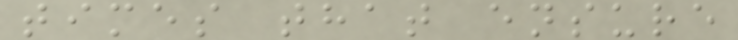times that ensure
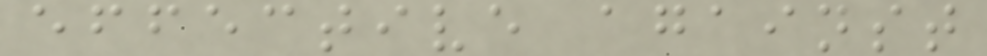effective against
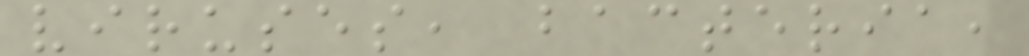viruses, bacteria,
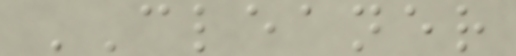CLEANER
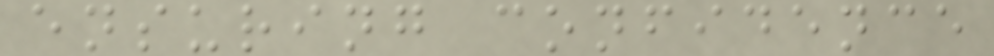ensuring confidence
